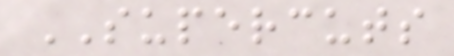SUPERCUTS
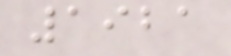1921
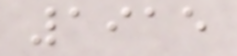1915
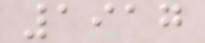1917
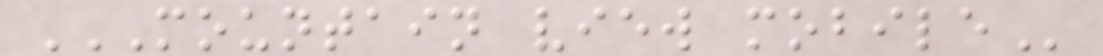MOUNTAIN VIEW MOBILE
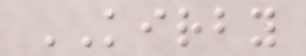KIRBY
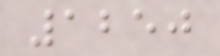1250
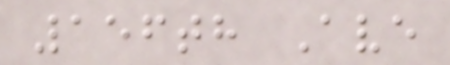156th Ave
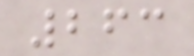263
